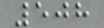508
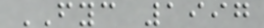FYC 1997
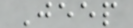Jeep
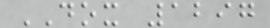DOX 1297
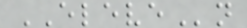ELEVEn
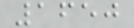1650
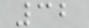32
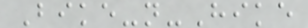Bike-n-Hike
